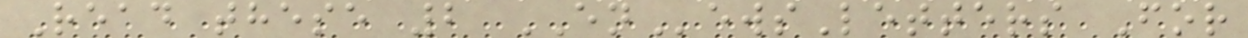Read these 2 ENewsLetters For
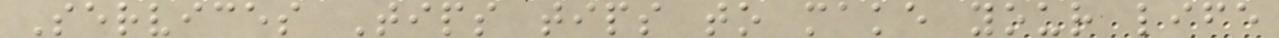Services Tips tips to make your life
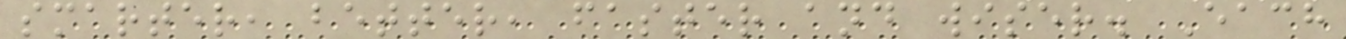smarter, better, faster and wiser. Each
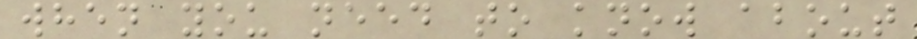when you need to know about
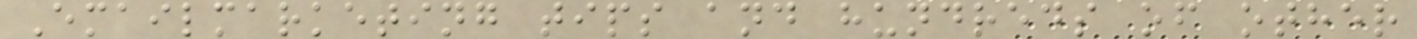Emailmarketing tips and hundreds of other
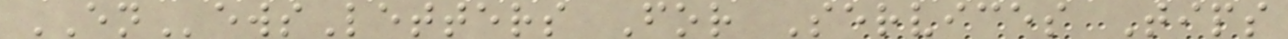ENewsLetters For Services Tips
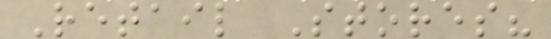Retail Stores?
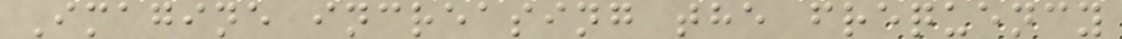Imagine increasing the frequency
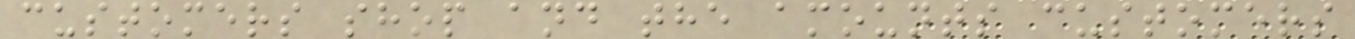customers shop and the amounts customers
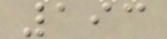193
